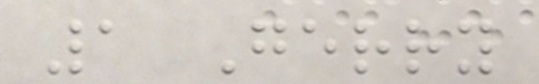1 Gerry
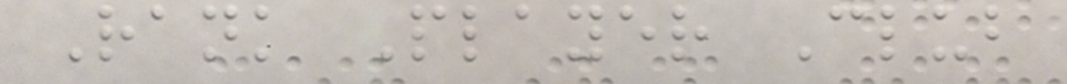Rank Player Club
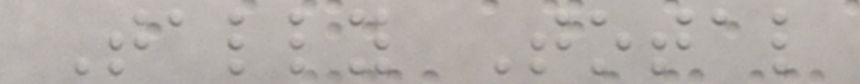Tally Total
